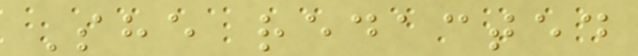She redacted
